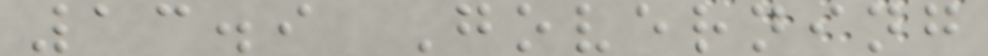13.9 Governing
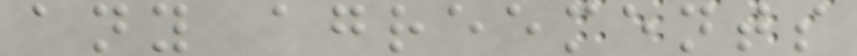any agreements
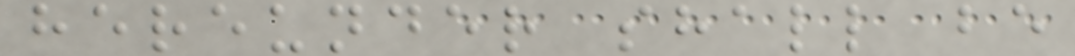hereunder shall be
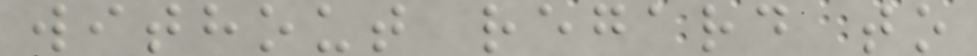without regard to
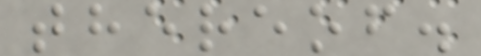thereof.
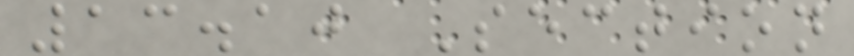13.10 Section
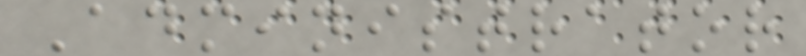Administrator
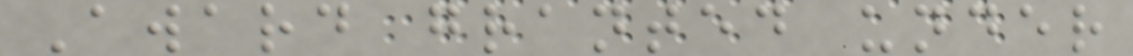Award granted under
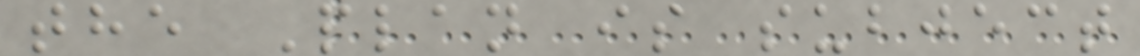the Plan is subject
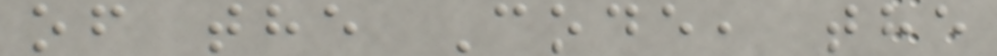of the Code, the
